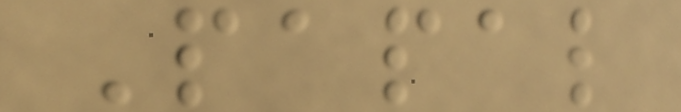Papal
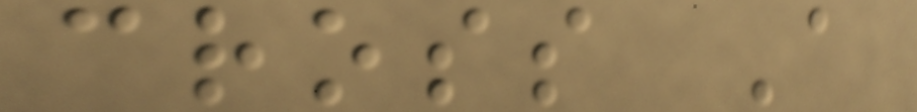cross A
